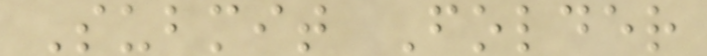Submit Folder
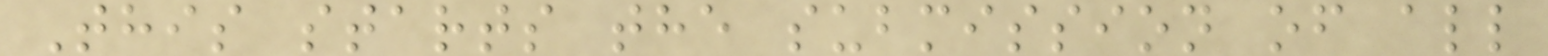This starts the submission of all
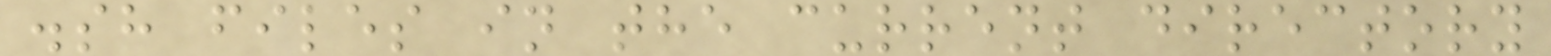.sh files in the current directory
